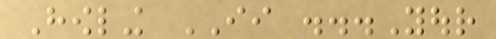Howling II ...Your
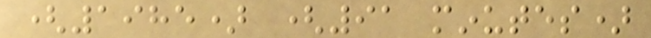(1985) (91 minutes)
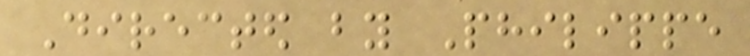Directed by Philippe
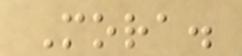Mora.
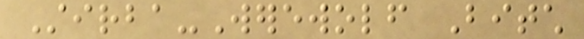Stirba-Werewolf Bitch
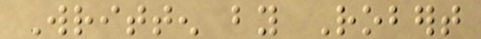Written by Robert
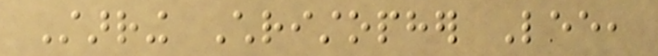Starring Christopher Lee,
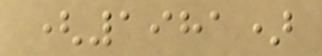(1981)
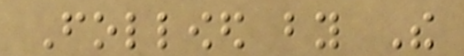Followed by The
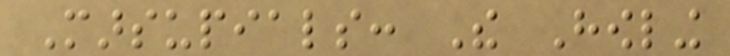Marsupials: The Howling
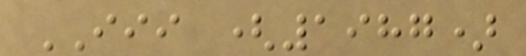III (1987)
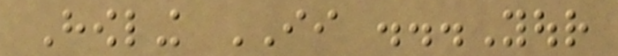Howling II ...Your
